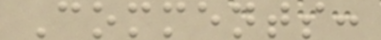Comments:
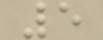5
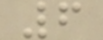6
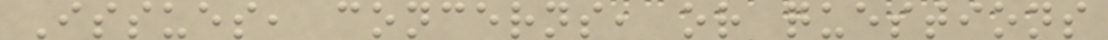Issues, concerns, or questions
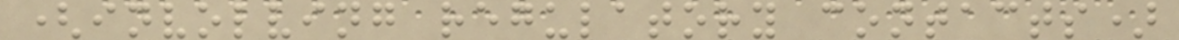(involving regulatory contacts)
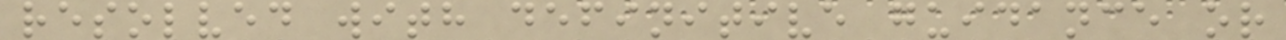resolved with definitive guidance or
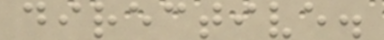directive.
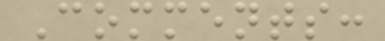Comments:
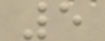5
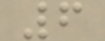6
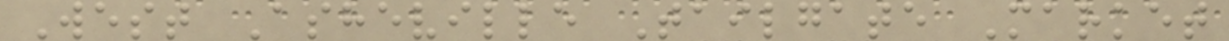West Asheville Tailgate Market
